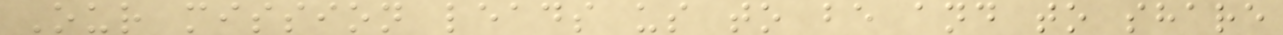Our mission leads us to be and to share
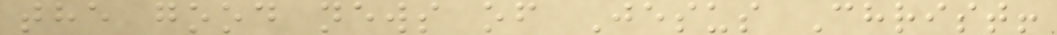the good news of Jesus Christ!
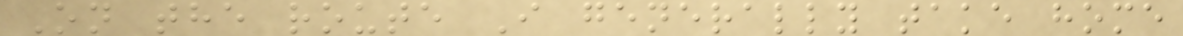On the route I generally take home
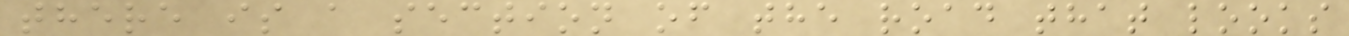there is a section of the road that looks
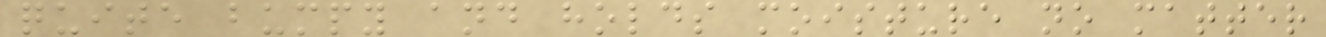quite bumpy and holds moisture no matter
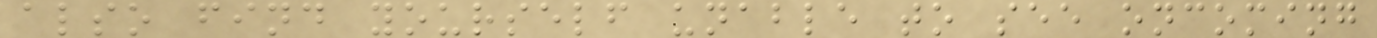also find yourself unable to see oncoming
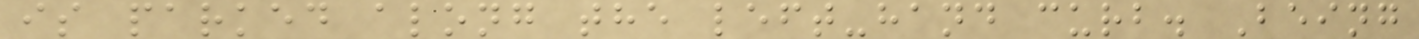is parked along the left-hand curb. Being
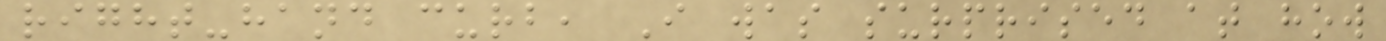right-hand curb, I was surprised at how
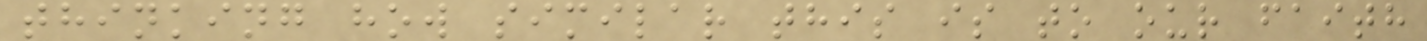thinking how similar this is to our faith
